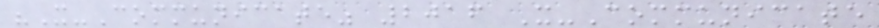"X-Communicate" 2016 X-Communicate
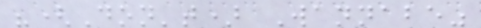"(Don't) Wannabe"
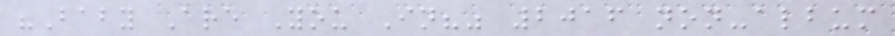"Baby Are You In?" 2016 non-album
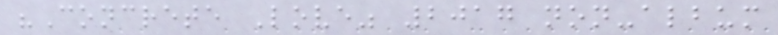"Concrete Love" 2017 non-album
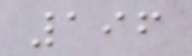196
